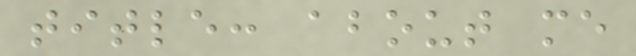title: about me
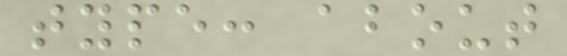type: about
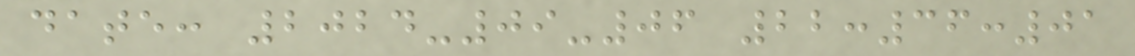date: 2024-09-06 22:36:01
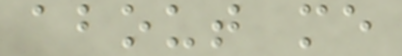about me
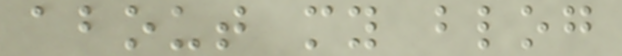about my blog
